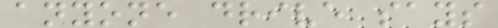anyone drive says
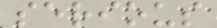serious
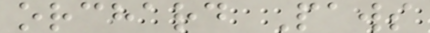orchard Paws
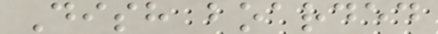Dish boarded
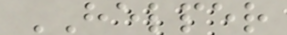HELPER
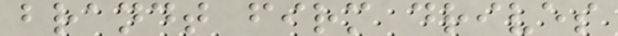brandt firm drives
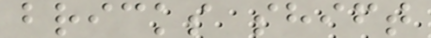bricks shift
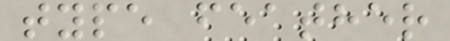type feather
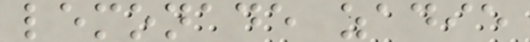lemonade zadie
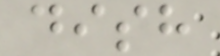dish
